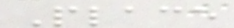Place
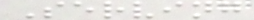Serving
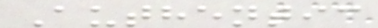Authentic
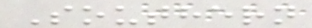Southern
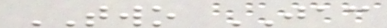TWO JAC
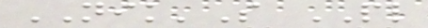NIK'S PL
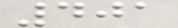401
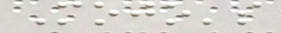Mojo's
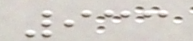933
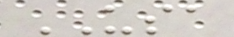USA
